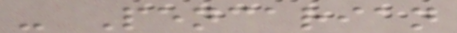- Pencarian
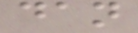dan
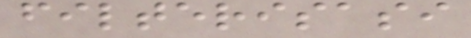filterisasi
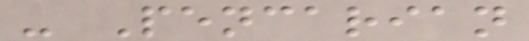- Pencarian
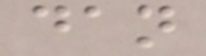dan
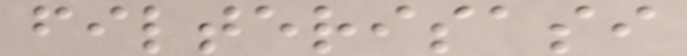filterisasi
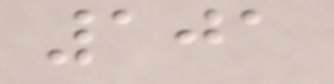101
